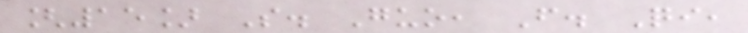[15] S. Guo, F. Qi,
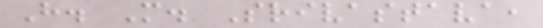H. M. Srivastava,
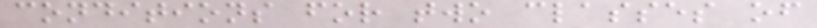conditions for two classes of
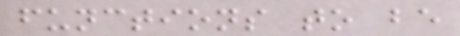functions to be
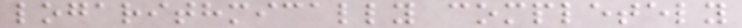logarithmically completely
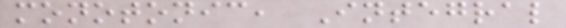monotonic, Integral
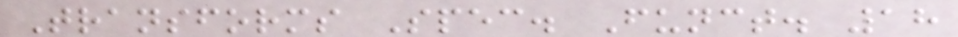Transforms Spec. Funct. 18
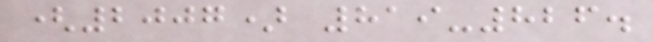(2007) 819-826.
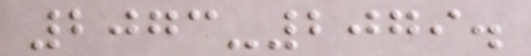2073-2079.
